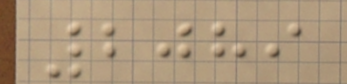2089
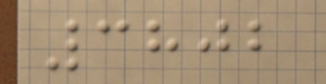3802
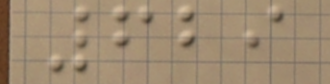629
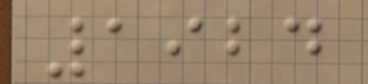1924
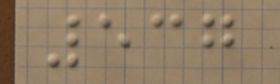537
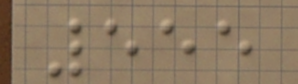555
